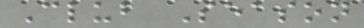Club Season
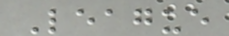League
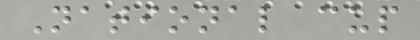National cup
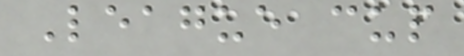League cup
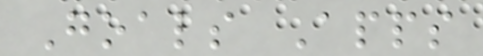Goals Apps
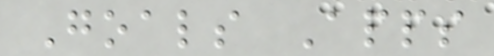Goals Apps
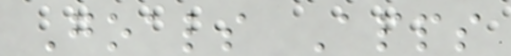Goals Apps
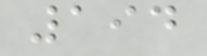194
